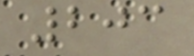203
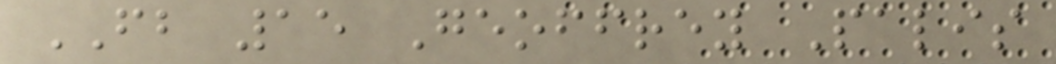FB 15 Geoffrey Palis
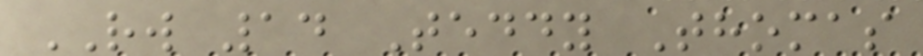RW 14 Teddy Thomas
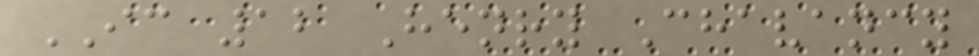IC 12 Henry Chavancy
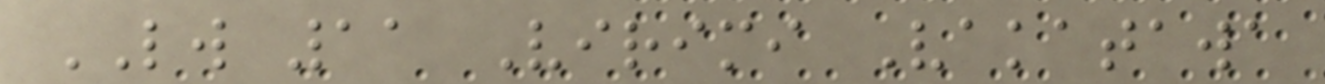LW 11 Virimi Vakatawa
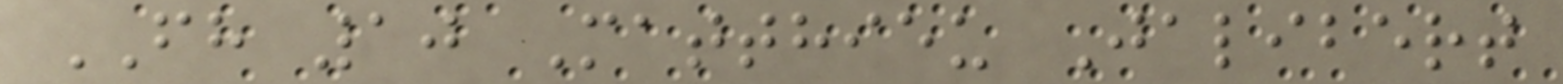FH 10 Matthieu Jalibert
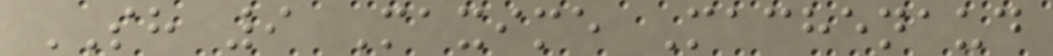SH 9 Maxime Machenaud
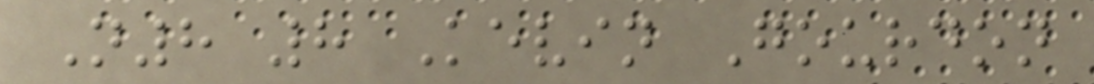N8 8 Kevin Gourdon
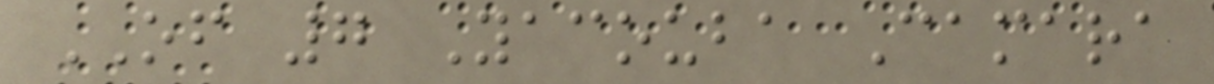OF 7 Yacouba Camara
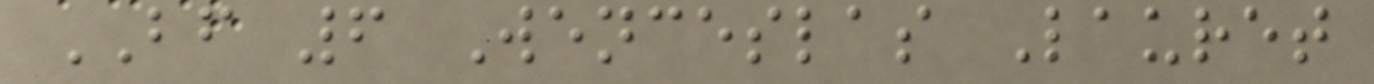BF 6 Wenceslas Lauret
